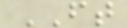FT
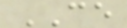CE
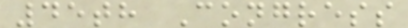45th Congress
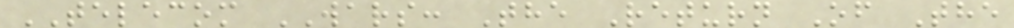TELECOM WARS: The Return Of The
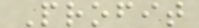Profit
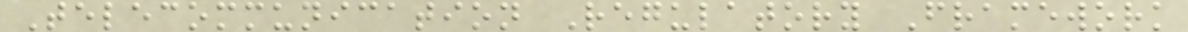Telecommunication Regulatory Framework
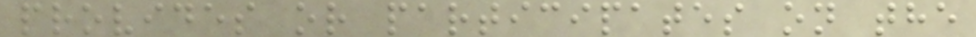provides or participates on the
